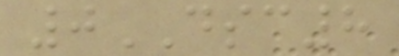0DSC8
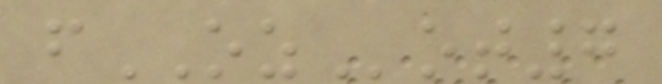fOZot7
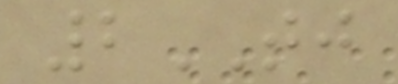2TJ
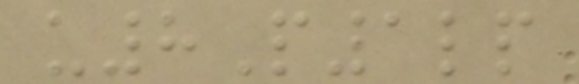u8P1lp
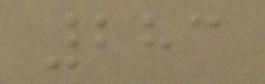283
